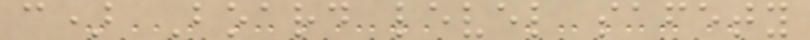c) Board level safety
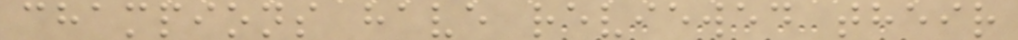champions have reviewed their
